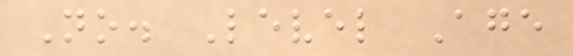No. Level Age
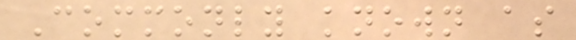Commonly known as
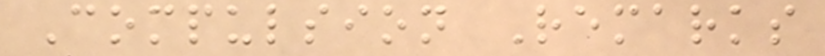Compulsion Remarks
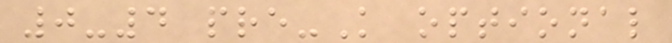0-4 pre-K optional
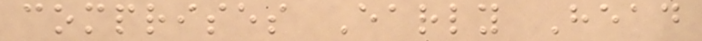comprises Early Head
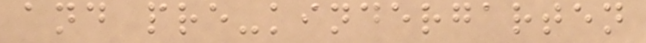and pre-kindergarten
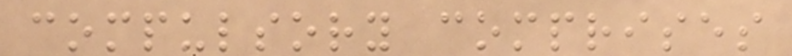compulsory comprises
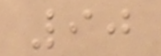90
